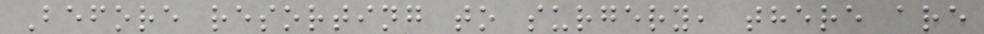Before resorting to surgery, there are
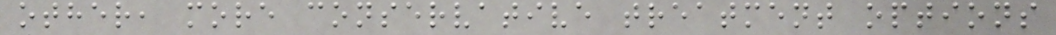other, more conservative treatment options
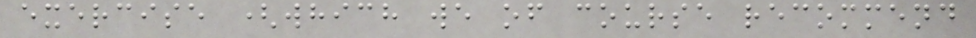exercise (which we of course recommend
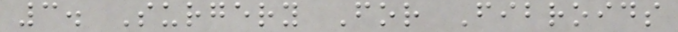3. Surgery For Fibroids
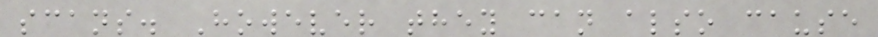scans. However they can also cause
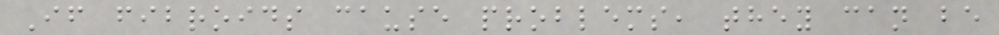If fibroids cause problems, they can be
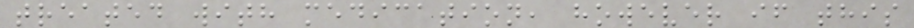treated with medication, however if this
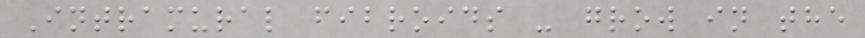Intramural fibroids - grow in the
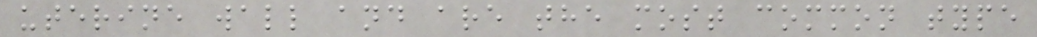uterine wall and are the most common type
